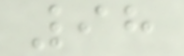98
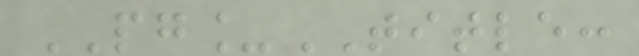PG_TITLE:
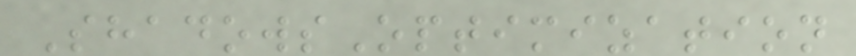ShadowsOptimization
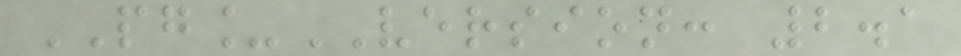PG_VERSION: 2.1
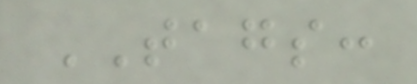TAGS:
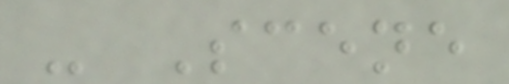- Scene
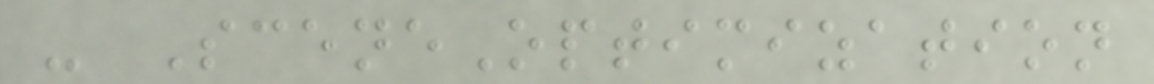- SceneOptimization
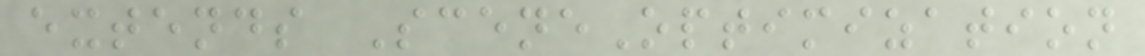extends SceneOptimization
